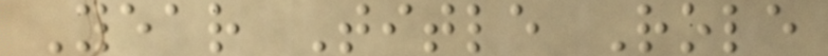Year Title Role
